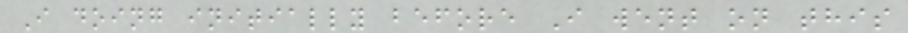I doing initially before I went on this
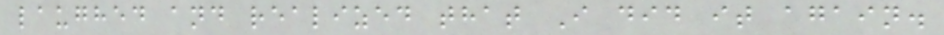laughed and realized that I did it again.
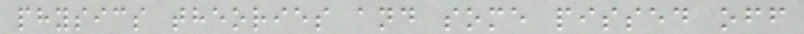physics theories and some pissed off
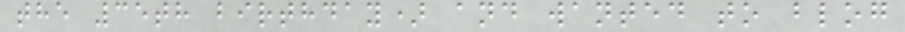the 35th birthday) and wanted to blog
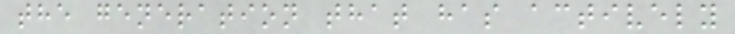the generation that has actively
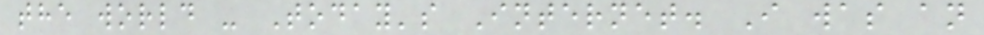the world - Today's Internet. I was an
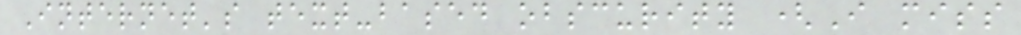Internet's text-based obscurity (I miss
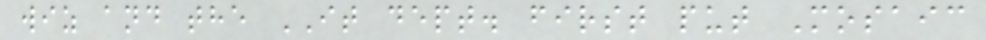wiz and the IT dept. first put Mosaic
